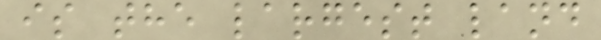is the largest land
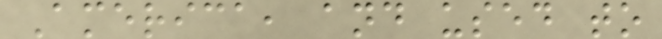America, and used to
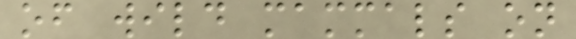of wild mammals on
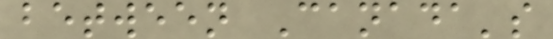between Canada's
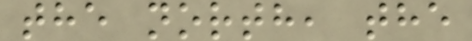the north, the
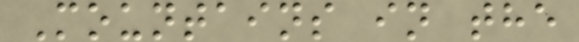Mountains in the
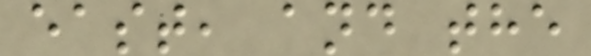east, and the
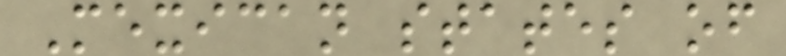Mexican states of
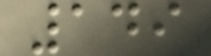149
